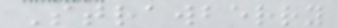Strawberry
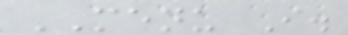MENU I.
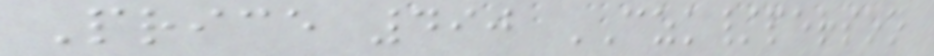Price 490 CZK/person
